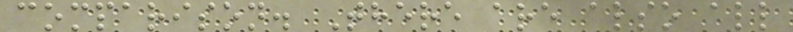comparison. There are also all
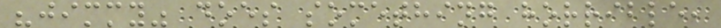"jimmy" does something horrible,
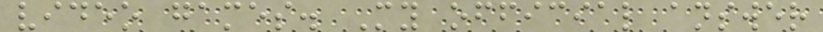video games. My official answer
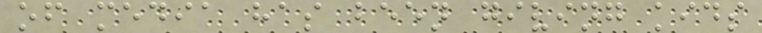of media has been giving kids
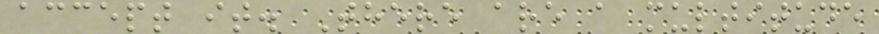accept it. There are a multitude
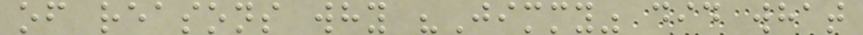of reasons why "Jimmy" did what
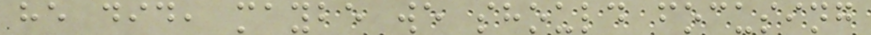he did, maybe we should focusing
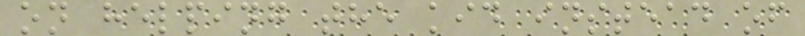on helping the kid instead of
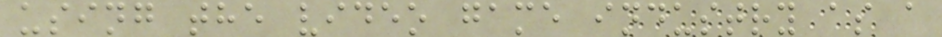using the video game industry as a
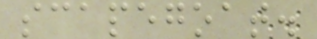scapegoat.
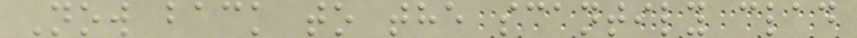Now back to the scantily clad
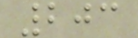203
